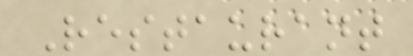Restaurant
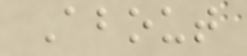About
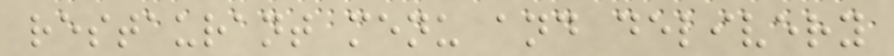restaurant menu and delivery
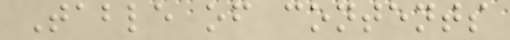Table of contents
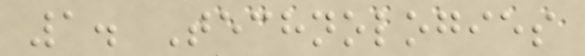1. Technologies
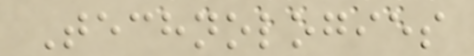Technologies
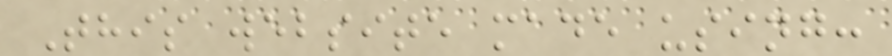This website made using:
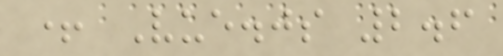+ Vue.js 2.6
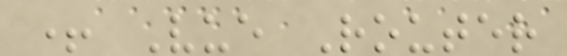+ Vue Router
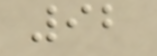92
